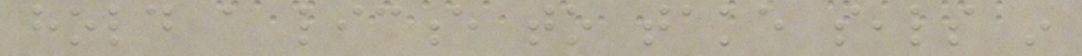hold a licence to take seals in
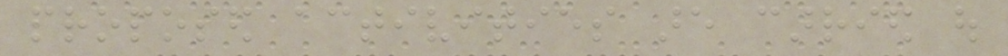proposed activities are carried out
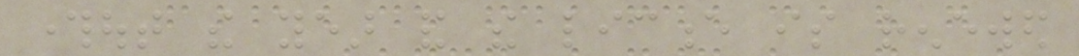throughout the year and the licence is renewed
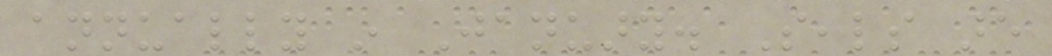annually in January. Seals are
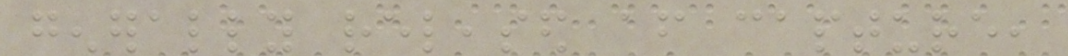generally released after capture,
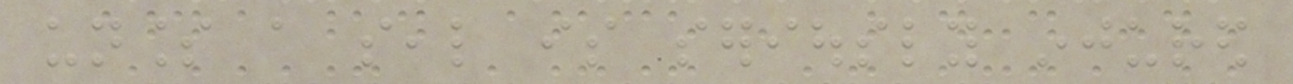unless a seal is seriously injured
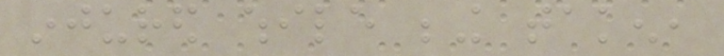injured while being taken,
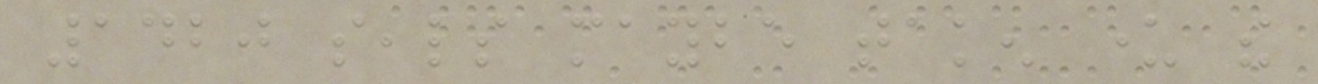1420 seals maybe taken under the
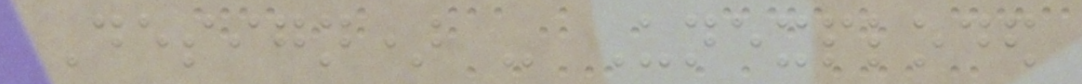Design) - Unexploded
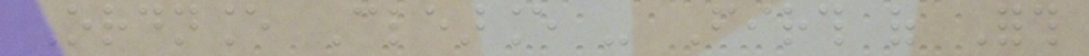Ordnance Clearance - Firth of Forth
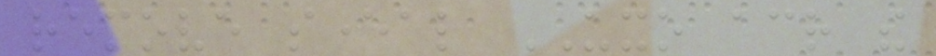remove several UXO across the
